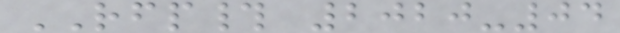RFP# 2020-04
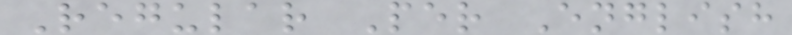Regular Per English
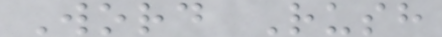Word Rush
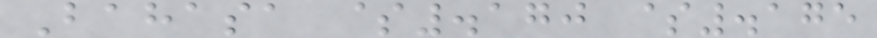Bahasa $.170 $.175
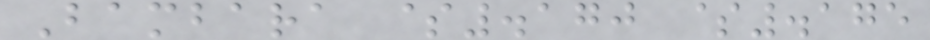Bambara $.170 $.175
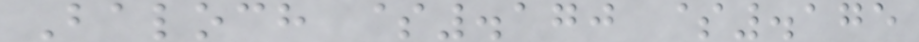Baloch $.170 $.175
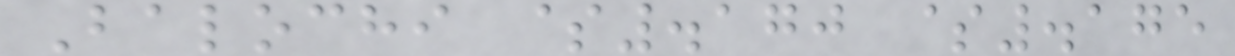Balochi $.170 $.175
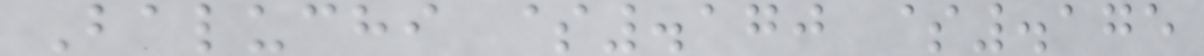Baluchi $.170 $.175
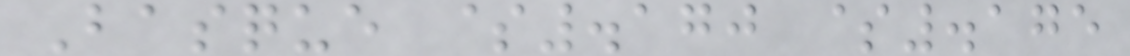Basque $.170 $.175
